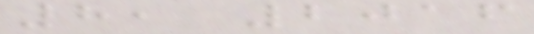8, 2016
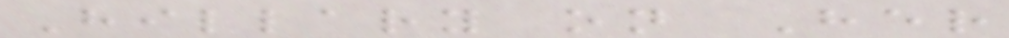Hillary on Her
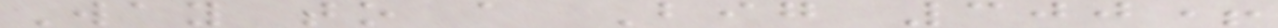Way to a Big 300+
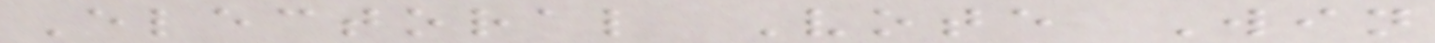Electoral Vote Win
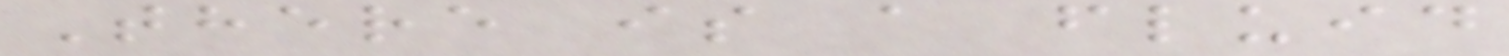There is a fluid
